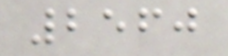2560
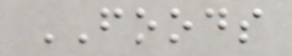FOODS
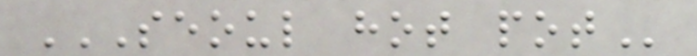SEOUL HOT POT
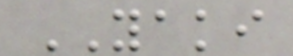YAKI
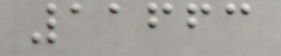11663
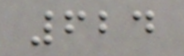624
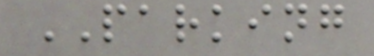PARKING
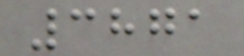3871
